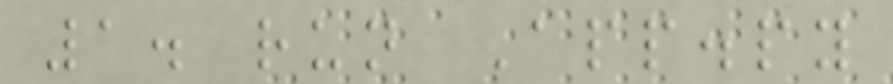1. run App.py
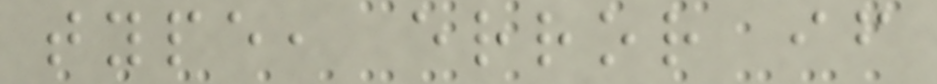type, error if
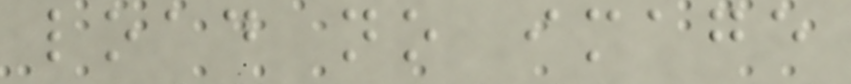load no image
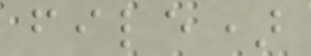file)
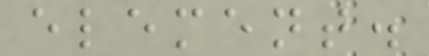element.
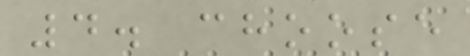4. choose
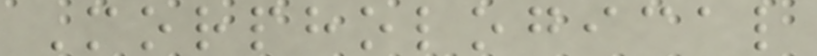Morphological
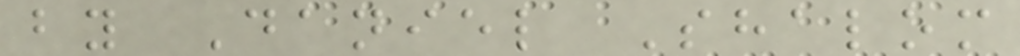by Daniel Shalom
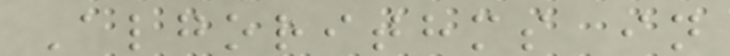Algorithms in
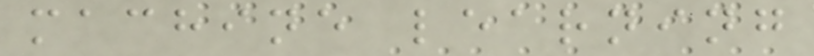machine learning
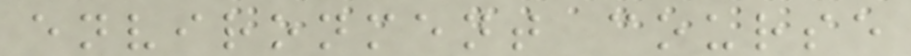environment course
